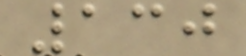130
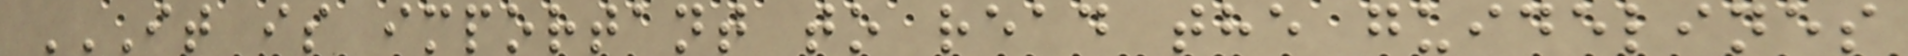IT IS IMPORTANT TO READ THE GUIDELINES
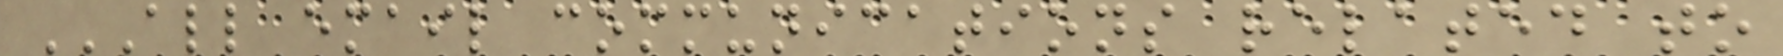ALL EMAIL COMMUNICATIONS RELATED TO
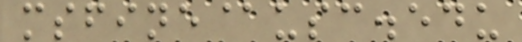msfine@usc.edu
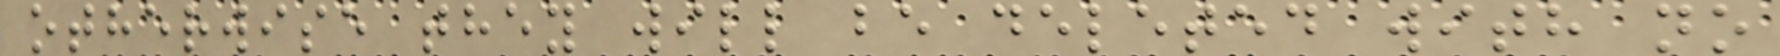otherwise they will be deleted with no
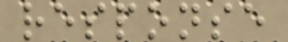response
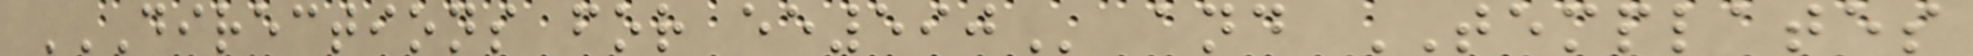DIRECTIONS FOR EE590 and TEMPLATES
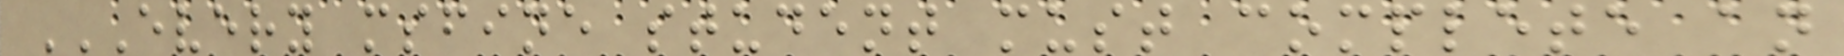EVERY MSFINE STUDENT MUST COMPLETE AN
